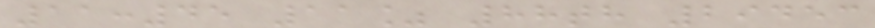11:45 11% 88th 29453
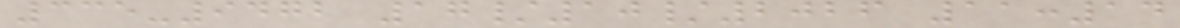335-9472 17/10/2026 11:14
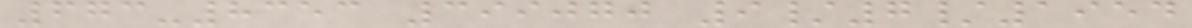673-8353 399070 9/7/1954
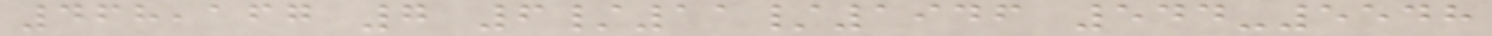468,167 7 6/11/1946 544-5548
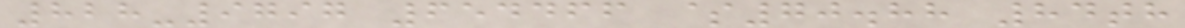828-9797 654466 $70.88 84th
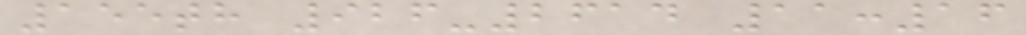155th 926-2614 11:16
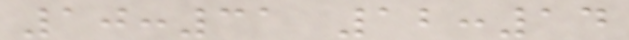10:31 12:14
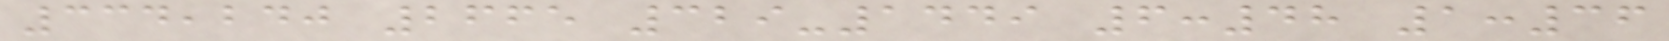334,240 2665 329-1449 6:48 1:36
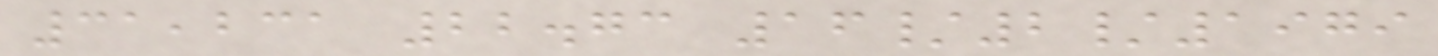31,231 22.73 16/2/1979
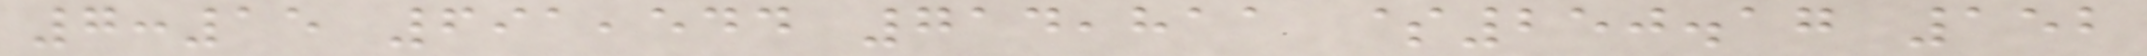7:15 691,544 714,811 $250.17 152
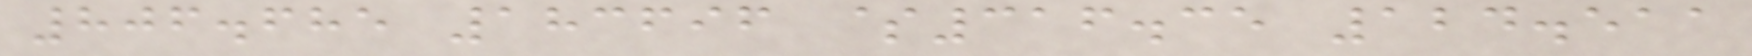806.685 183696 $316.35 124.511
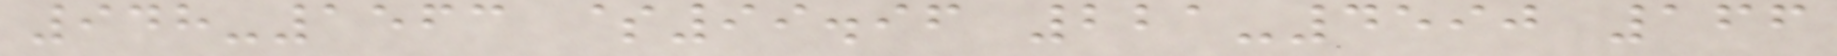948-1563 $99.96 221-4590 166
